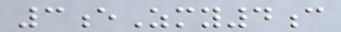3eZmy4c
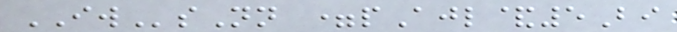IWsNn =pAjl&5Bi
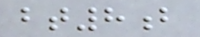bt8b
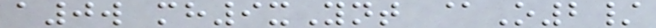a0w mh9xYnt @O2/
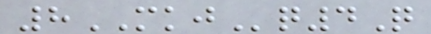8MKJq4Q
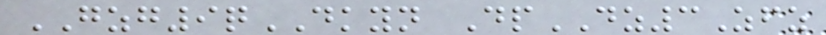GZG9qDKYN DpDZ3Zfz
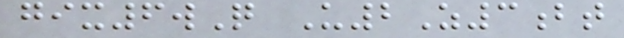gix6wQ U2Z3bt
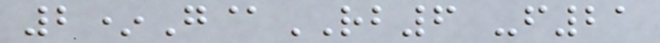2*G@RB6 -f21
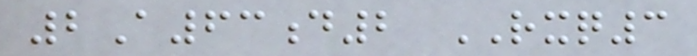2A63d2 RXQ3
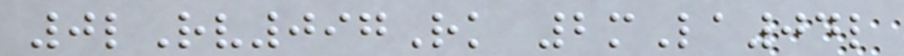0lRv097Rk 2mLa04l
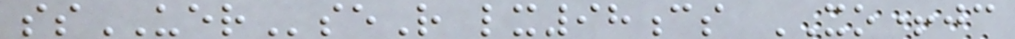ssUERseR lx98cs XO+jc
